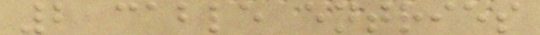2 cable entries
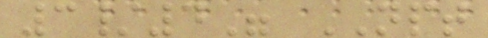3/4" NPT
